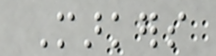Markers
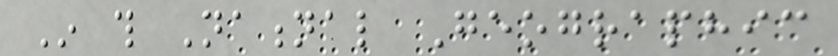In this National Geographic
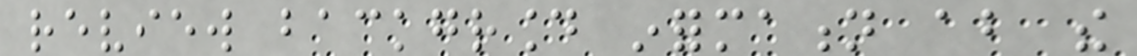review background information about the
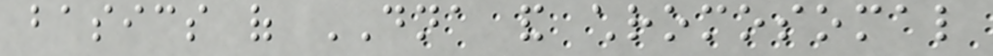basics of DNA and chromosomal
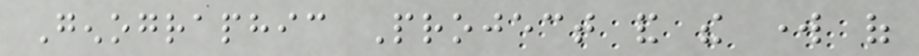Genographic Project and the work of
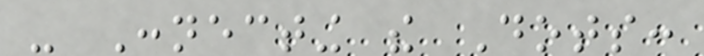- Connecting the Dots:
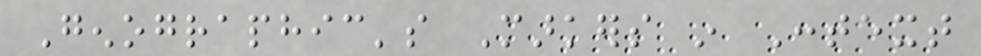Genographic's Markers in Context
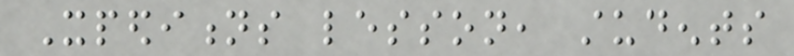Xpeditions lesson, students
